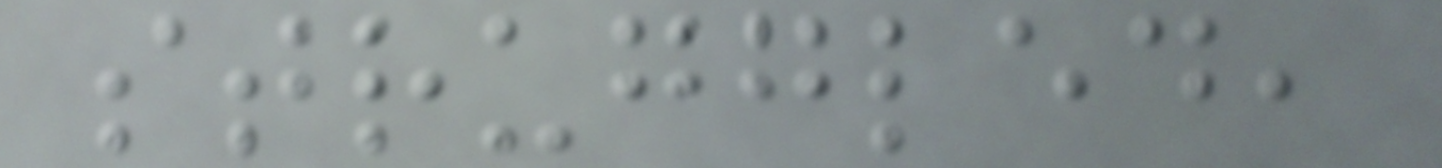struggled,
